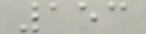153
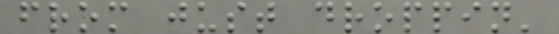from just droppin'
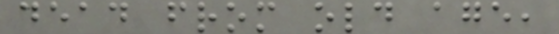dead from old age,
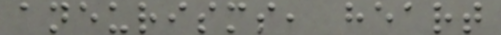aneurisms, heart
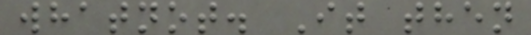whatnot. It then
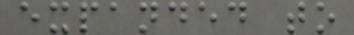expanded to
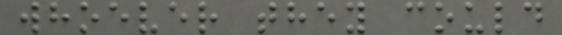whoever they could
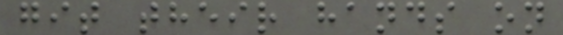git their hands on
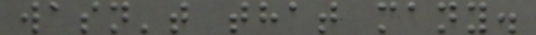wasn't that many.
